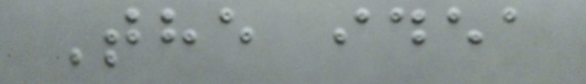The idea
